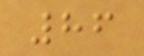86
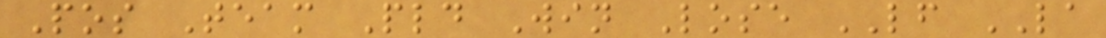Pos Team Pld Win Lose LF LA
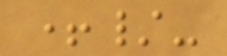+/-
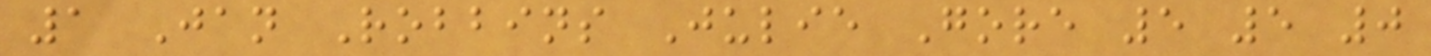1 Jan Robbins Julie Gore 5 5 0
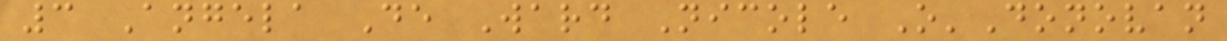3 Angela De Ward Nicole O'Donovan
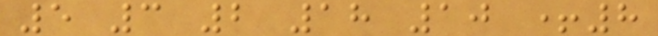5 3 2 18 10 +8
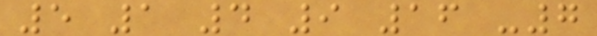5 1 4 9 16 -7
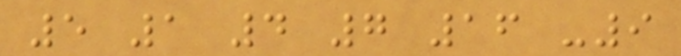5 1 4 7 16 -9
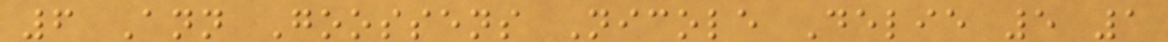6 Ann Goossens Nicole Delie 5 1
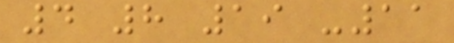4 8 19 -11
